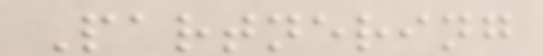Partnering
